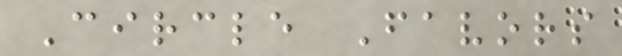Circle Favors
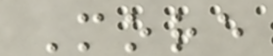More
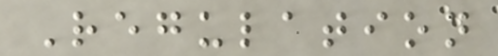Regulation
